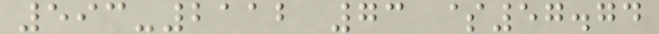593-2112 73 $57.74
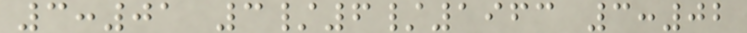3:01 3/6/1963 3:02
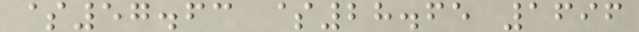$57.63 $28.65 1696
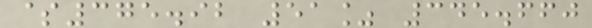$375.92 51% 345.660
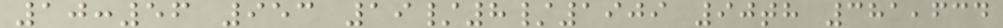10:56 953 19/8/1909 90th 381,634
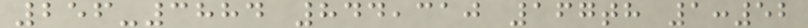256-3884 844,310 167th 1:52
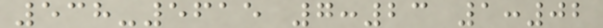538-5615 7:23 1:02
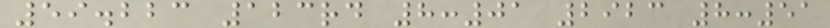59.223 123rd 8:01 2923 8:51
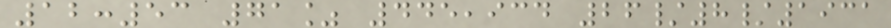12:53 71% 445,934 26/8/1931
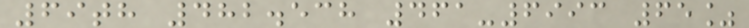69th 482.538 461-6993 65%
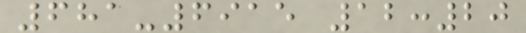681-6915 12:20
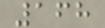168
